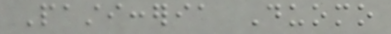Pasticceria Duomo
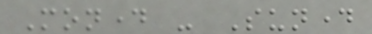Monday - Sunday
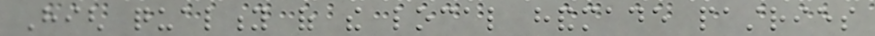High quality of the local handmade pastries
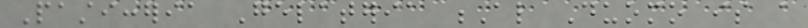Pasticceria Gelateria Al Duomo is a
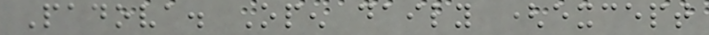Padova. Open daily (except
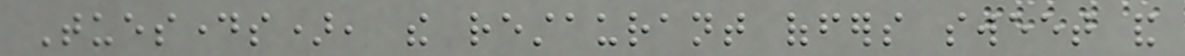Tuesdays), the restaurant offers sweet and
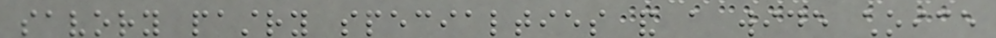savory pastry specialties and a wide choice
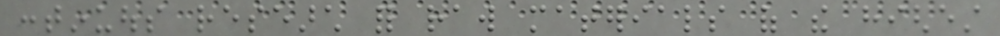continuous research for raw materials of the highest
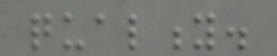quality.
